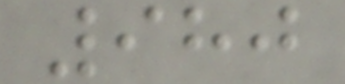980
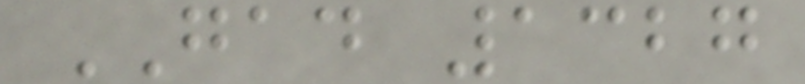GAD 1327
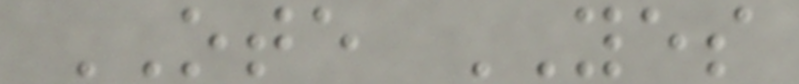OTE YES
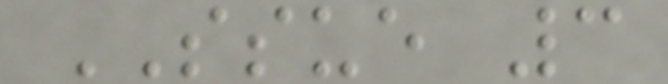SSUE 3
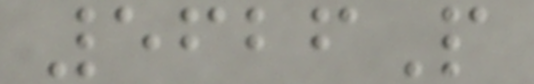5626P
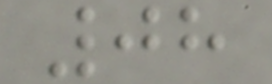08
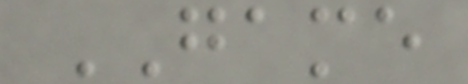GAME
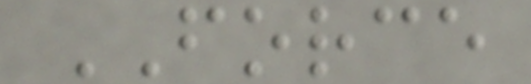FORCE
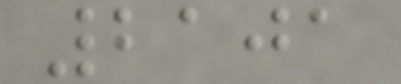2101
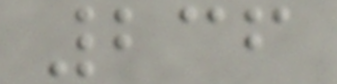236
